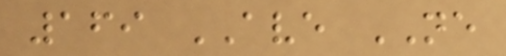169 AVE NE
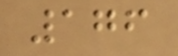176
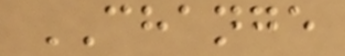CHANGE
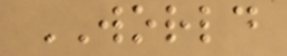WORLD
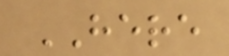HERE
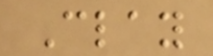Clay
